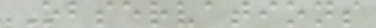Observations
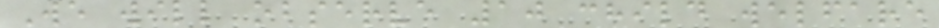We will observe 10 child welfare
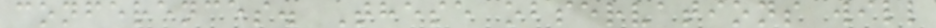conferences. These observations will
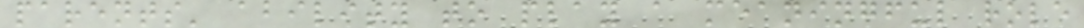parents' ability to play a meaningful role
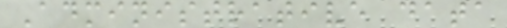Administrative data
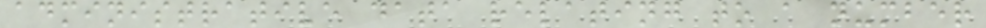administrative data relating to a number
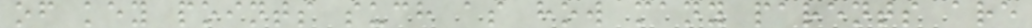of key points such as how many parents are
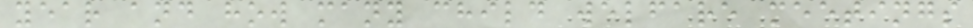year and how many child welfare meetings
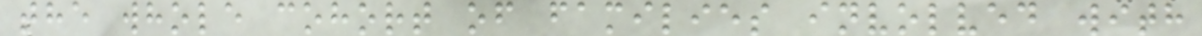the whole cohort of families involved with
